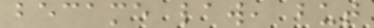became law, but
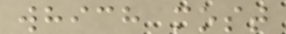which most
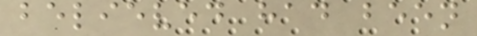believed had been
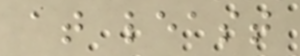at least
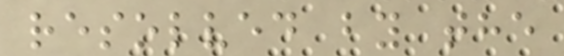resolved by the
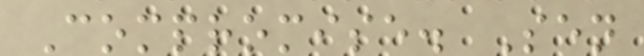Compromise. Sen
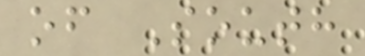of South
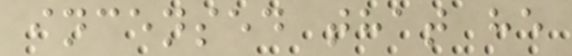incensed that he
